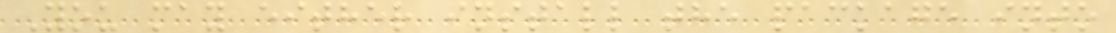You may either install the package into
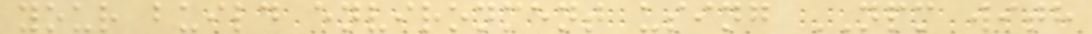your build environment using NPM with
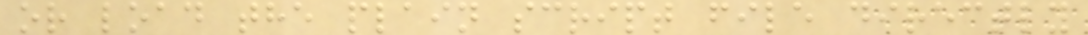or load the plain script file directly
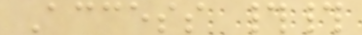Access ##
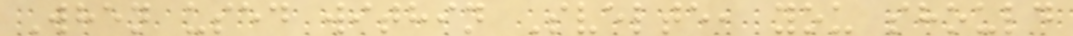When used within Svelte, you should
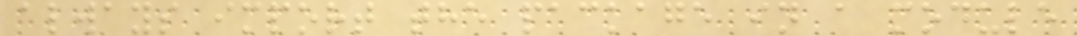always import the package in a module
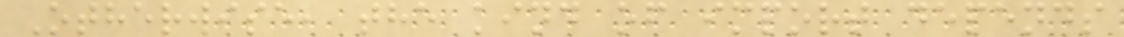Otherwise, the kind of import depends
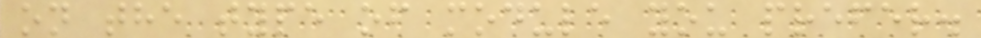on the type of module you prefer.
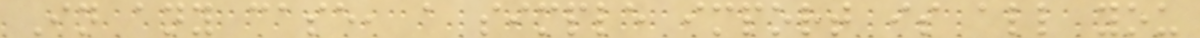In any case, a simple import is all you
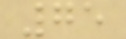75
